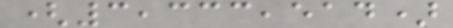(3,333,514)
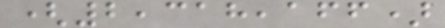(2,318,166)
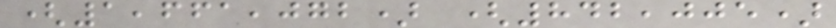(1,661,072) (842,005)
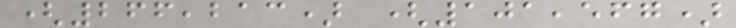(266,213) (101,567)
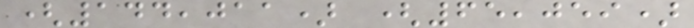(144,011) (65,059)
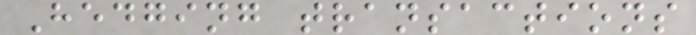Hedging transactions
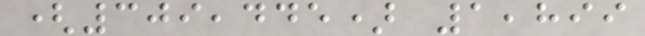(309,445) 1,899
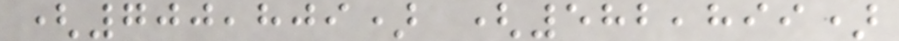(700,809) (582,899)
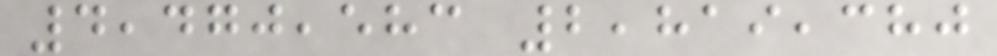4,470,583 2,819,380
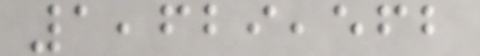1,629,562
